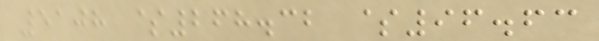5108 $268.32 $96.63
